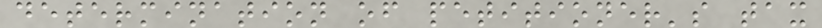determination of petitioner's tax
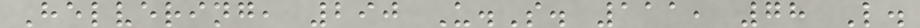Helvering, 290 U.S. 111, 78 L.
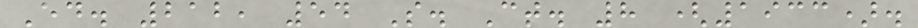Ed. 212, 54 S. Ct. 8 (1933).
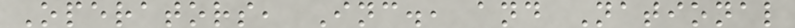Operators, Inc., and National
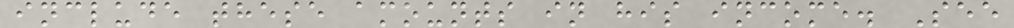include these amounts in his income. See
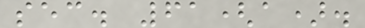sec. 61(a).
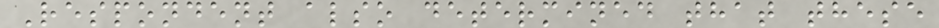Respondent also determined that these
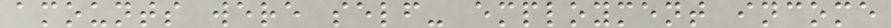amounts were self- employment income
